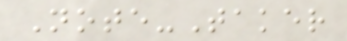Note-Taker
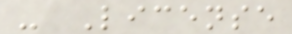- License
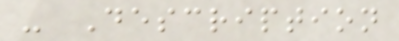- Description
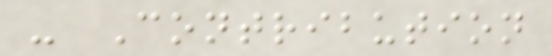- Contribution
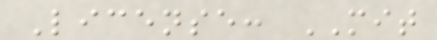License: MIT
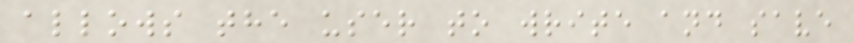allows the user to write and save
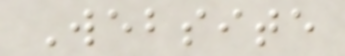Website
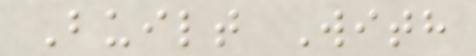Built With
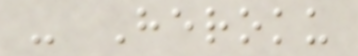- Heroku
